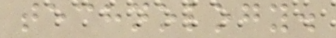technology.
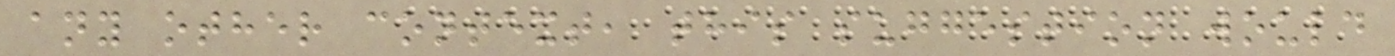any other context, this suggestion would
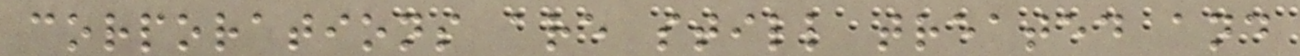corporations are still treated and
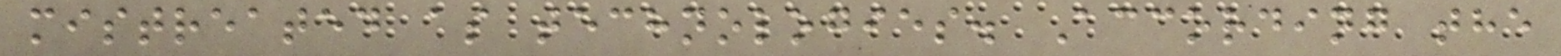mistreated as technologies. According the
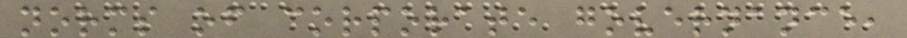norms of corporate governance,
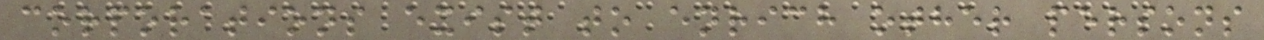corporations exist to enrich other persons
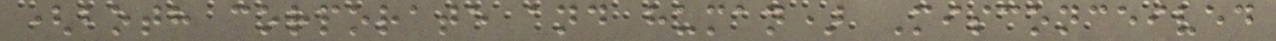(both corporate and human) Misconceived
